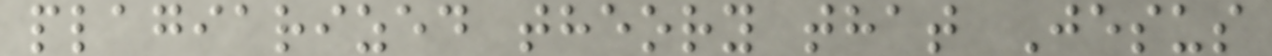plagiarized theory that Jesus
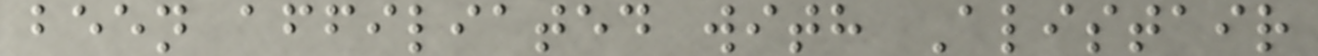been affiliated with Alistair
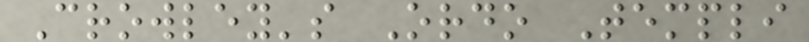Crowley's Ordo Templi
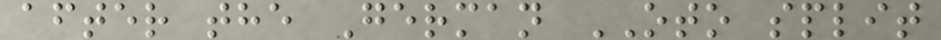after the German OTO split
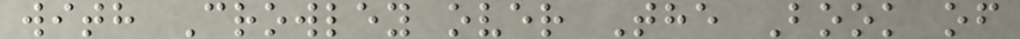with Crowley over The Book of
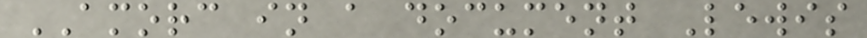AMORC in a document Lewis
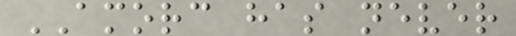AMORC has never
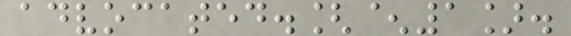advocated.[^1].
